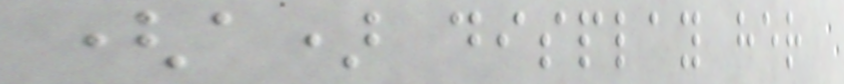(a) display her
